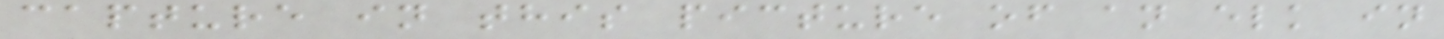capture in this picture of an elk in
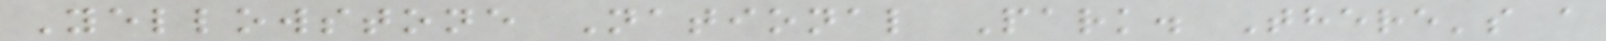Yellowstone National Park. There's a
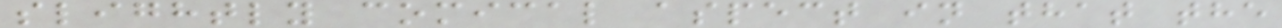slightly comical aspect in that the
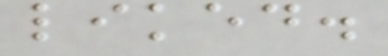liked.
